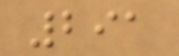291
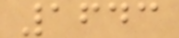1643
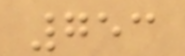753
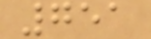751
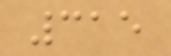315
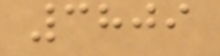3809
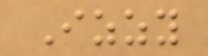Izzy
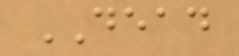DEAD
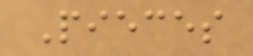Pieces
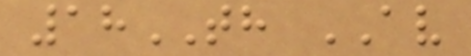18TH AV
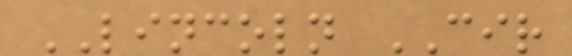LINCOLN CIR
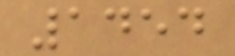1454
